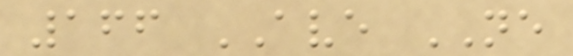166 AVE NE
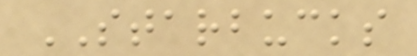STARBUCKS
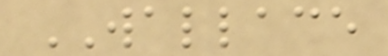WALLACE
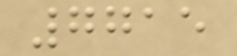7715
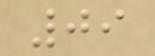09
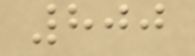800
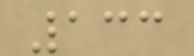133
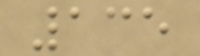135
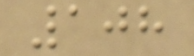108
